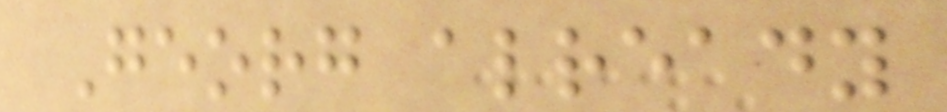Georg already
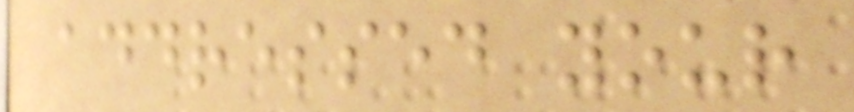addressed your
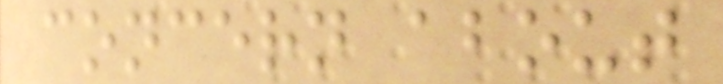concern about
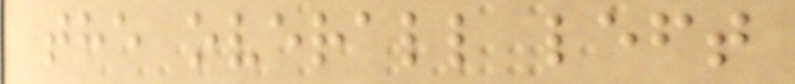the overall left
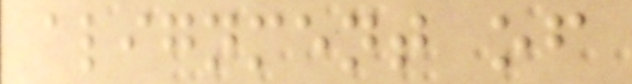alignment of
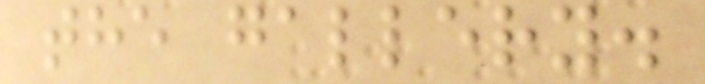the gallery.
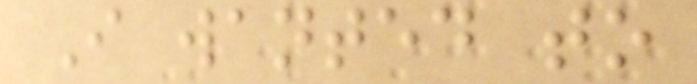I wanted to
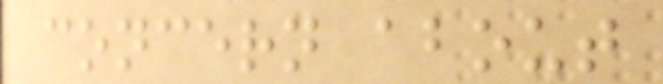concern about
